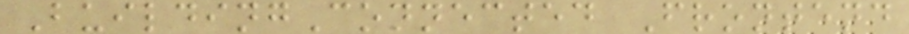BuildingConnected Frontend
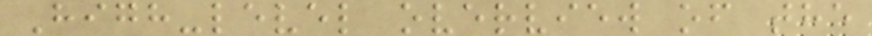High-level overview of the
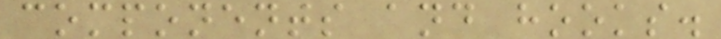components and hooks.
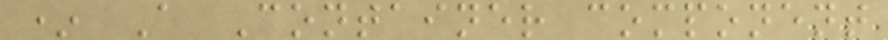* A Container component
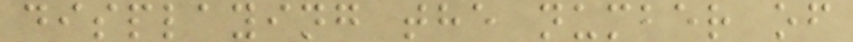displaying the number of
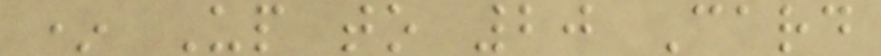* Up to 20 Card
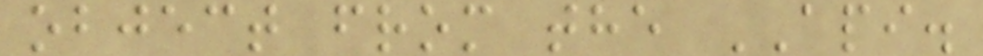object from the API.
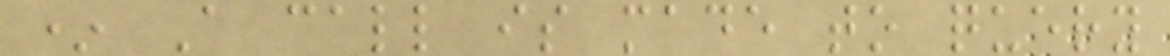* A call is made to query
